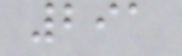291
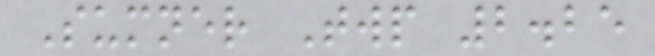Sumner Twp 2.25
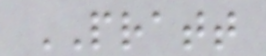PRATT
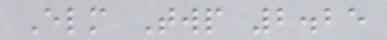Elm Twp 2.25
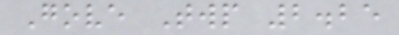Gove Twp 2.25
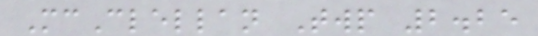McClellan Twp 2.25
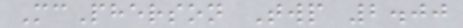McPherson Twp 2.00
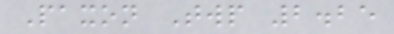Paxon Twp 2.25
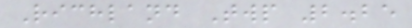Richland Twp 2.25
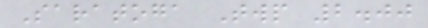Saratoga Twp 2.00
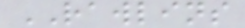RAWLINS
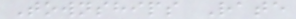Townships Rate
